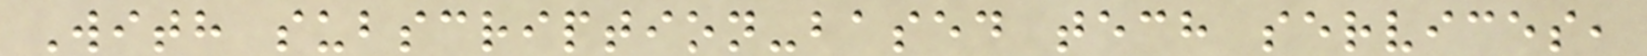With subscription-based tech services,
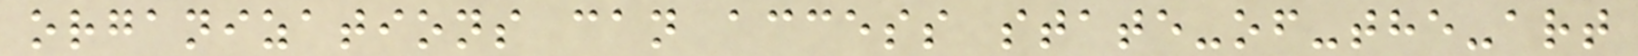organizations can access state-of-the-art
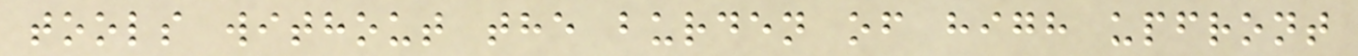tools without the burden of high upfront
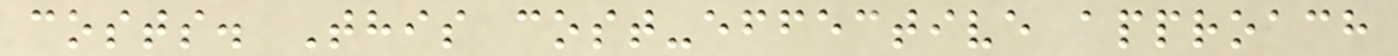costs. This cost-effective approach
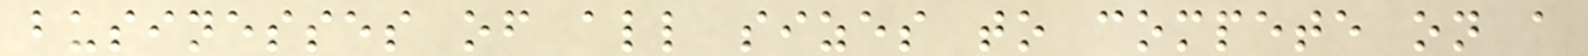businesses of all sizes to compete on a
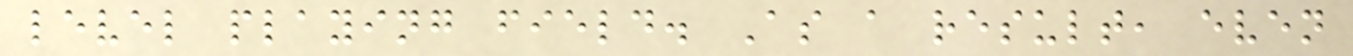level playing field. As a result, even
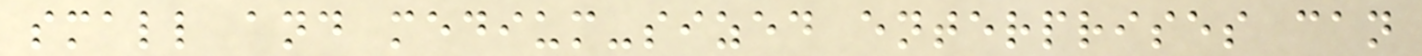small and medium-sized enterprises can
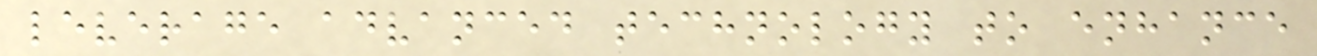leverage advanced technology to enhance
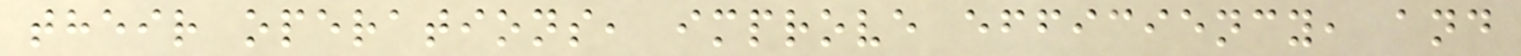their operations, improve efficiency, and
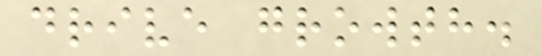drive growth.
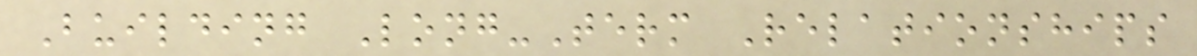Building Long-Term Relationships
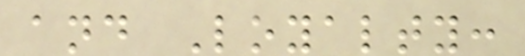and Loyalty:
